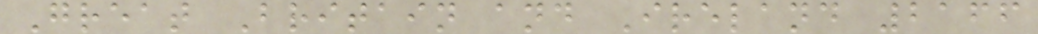Great Britain and Ireland 2166
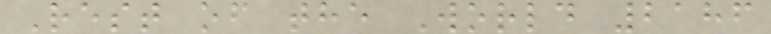Rest of the World 2186
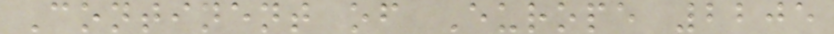Continent of Europe 2205
